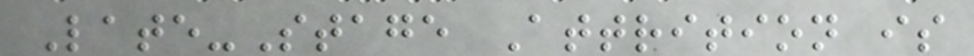Late-Stage Attrition is
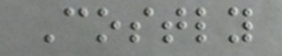Costly
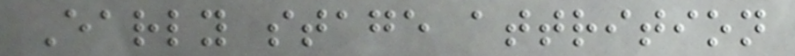Early stage attrition
